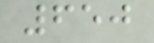650
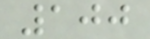100
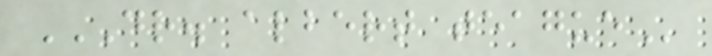DR. ALBERT TEAGUE
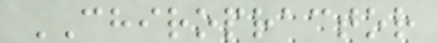CHIROPRACTOR
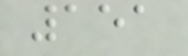151
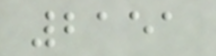2151
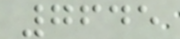7645
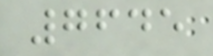7645
